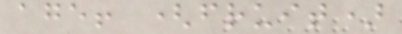age! (fruit)
